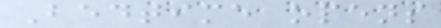Bedtime opens
